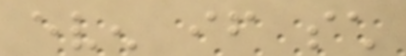even if such
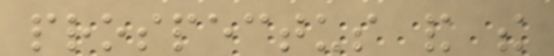prospectus and the
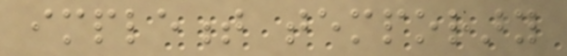implement temporary
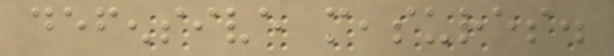defensive measures.
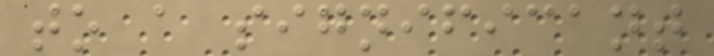to a significant
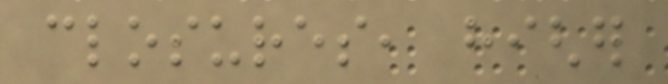closures, higher
